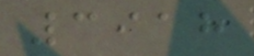3918
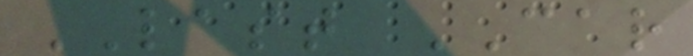LAST CAR
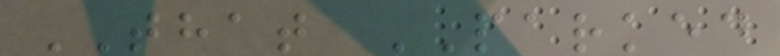THAT PARKED
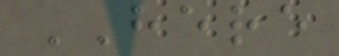HERE
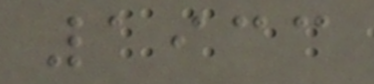1933
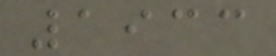1933
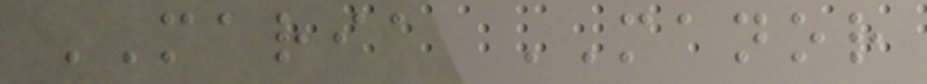MARIA MANOR
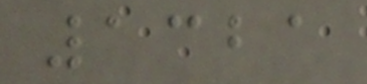1321
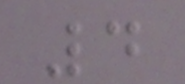4
